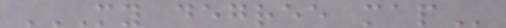MY DEGREE MAP
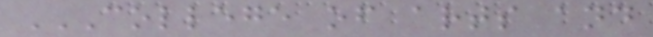COLLEGE OF ARTS AND
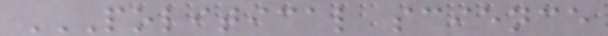POLITICAL SCIENCE
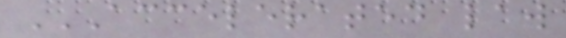ACCELERATED LAW
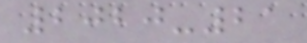2020-21
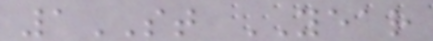1ST YEAR
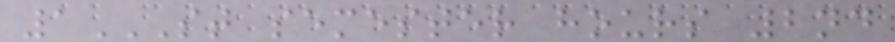1ST SEMESTER HOURS 2ND
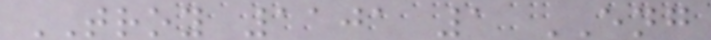TROY 1101 1 ENG
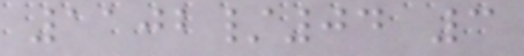1102/04 3
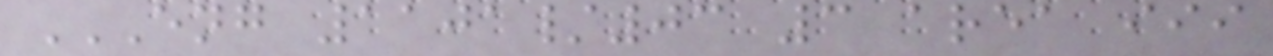ENG 1101/03 3 AREA III
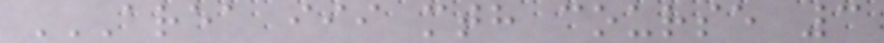AREA III MTH COURSE 3
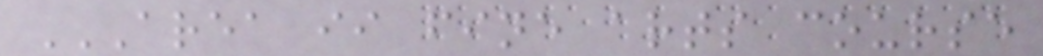AREA II FINE ARTS COURSE
